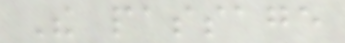The passage
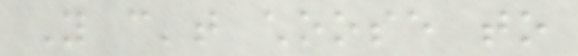You can't choose to
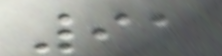91
